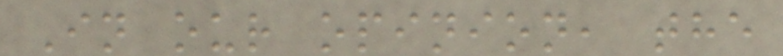In our opinion, the
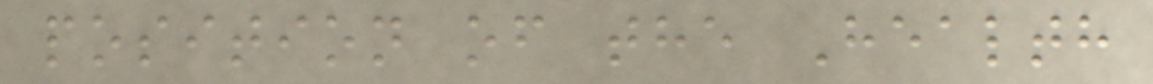position of the Health
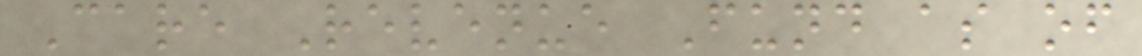Care Revenue Fund as of
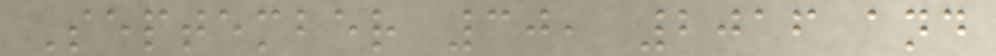September 30, 2016 and
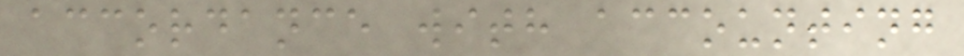accordance with accounting
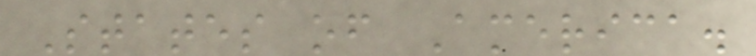States of America.
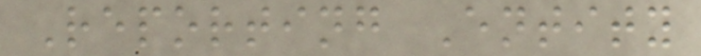Reporting Entity
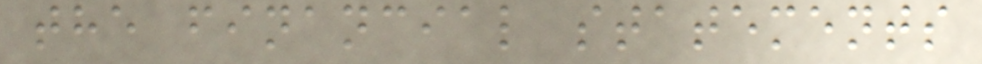the financial statements
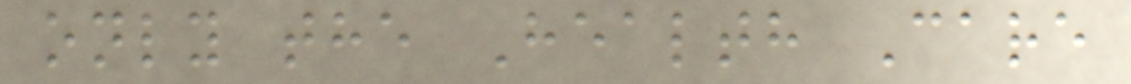only the Health Care
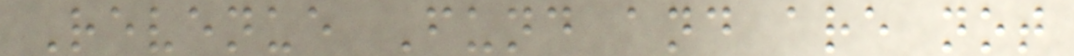Revenue Fund and are not
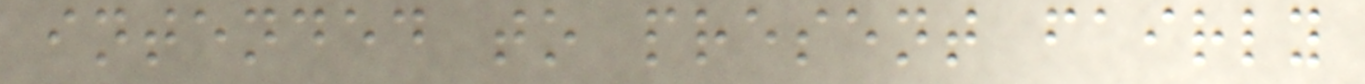intended to present fairly
